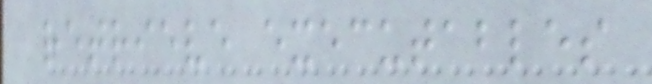retrieve executables
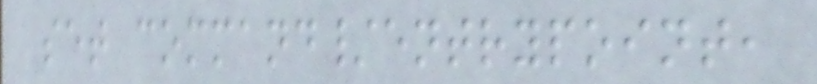set command/entrypoint,
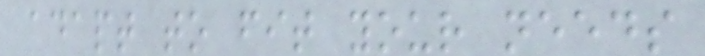adapt to fit your needs
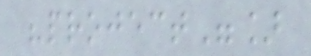"project"]
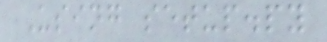Using setup.py
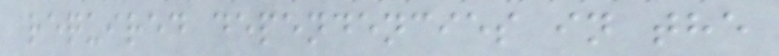required dependencies in the
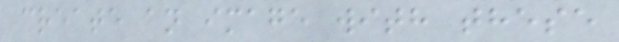create an image with these
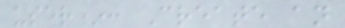user*: Create an
